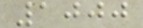1000
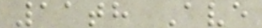11th Ave
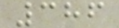386
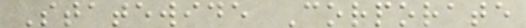Statewide Corporate
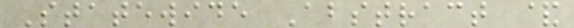Statewide Abstract &
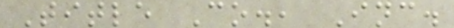Title Co., Inc.
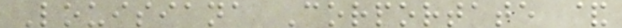Louisiana Corportate &
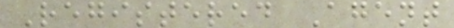Registered Agent
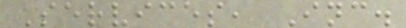Services, Inc.
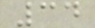34
